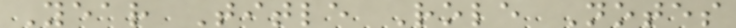Year Title Role Notes
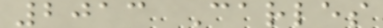2013 Carles
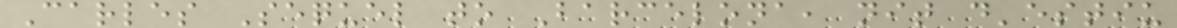Carles Sequel to Barcelona, nit d'estiu
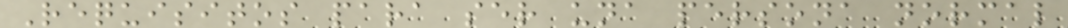Requisitos para ser una persona normal
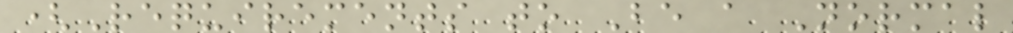(Requirements to Be a Normal
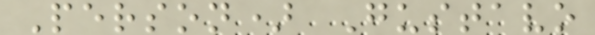Person) Gustavo
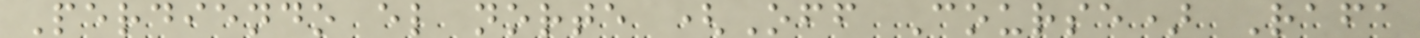Perdiendo el norte (Off Course) Rafa
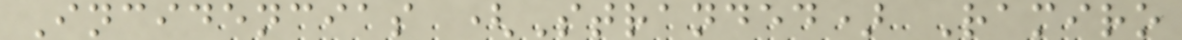Incidencias (Stranded) Ramiro
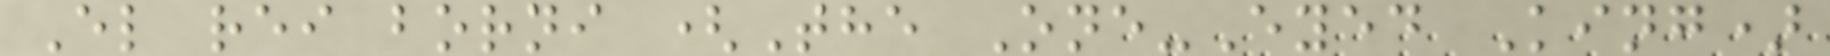El rei borni (The One-Eyed King)
